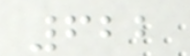622
